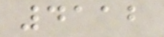4112
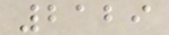2129
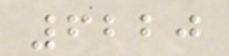6220
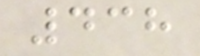438
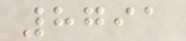8791
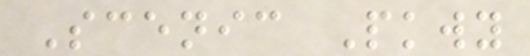Scenic Pkwy
